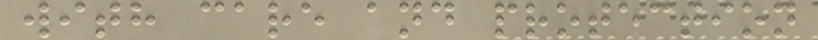with care and protection
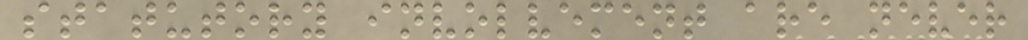statutory involvement are never
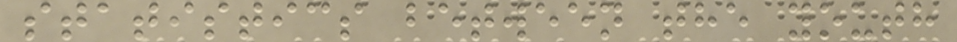statistics between the youth
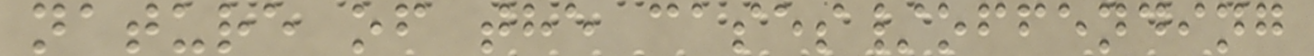nature of the cases/offending
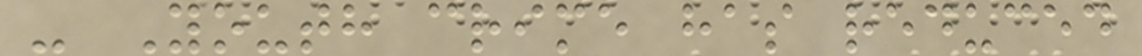- Youth crime has reduced
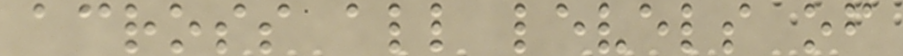across all levels of
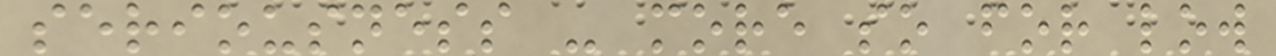seriousness - more so for low
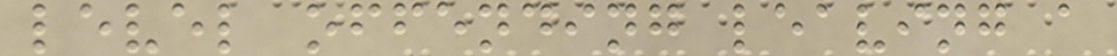level offending leaving a
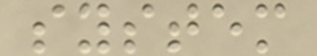system
